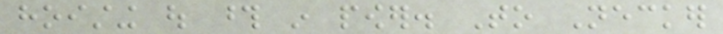hoisting out those in power. To Necker
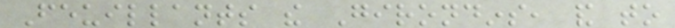Feuillants the Girondins, and to
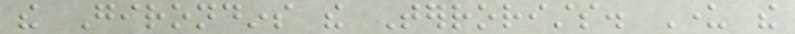the Girondins the Terrorists. Under the
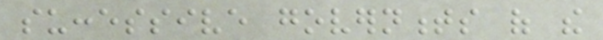successive governments of the
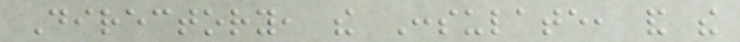Directory, the Consulate, and the
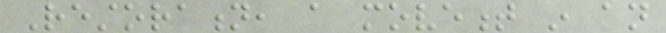Restoration, a movement in an
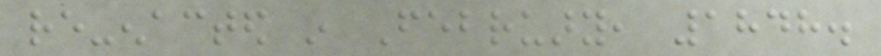re-enacted in February, 1848.
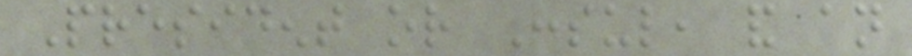President or Consul, and an
